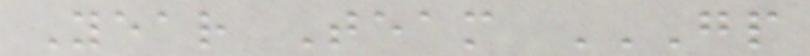Year Team GP
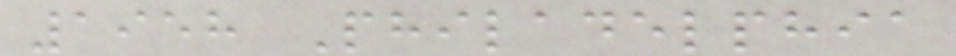1958 Philadelphia
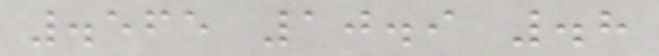.565 10.9 .8
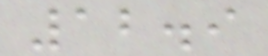12.9
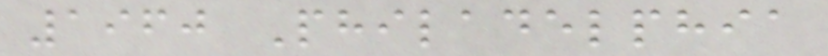1960 Philadelphia
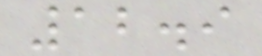12.9
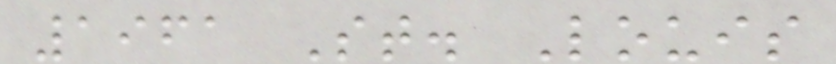1961 St. Louis
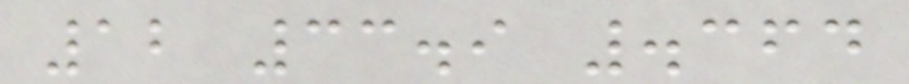12 33.9 .364
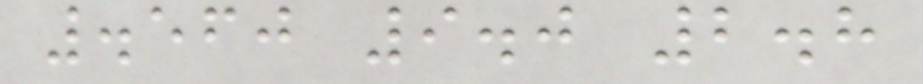.560 9.0 2.8
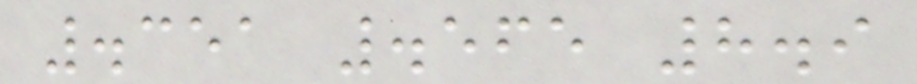.351 .565 8.9
